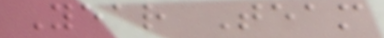Year Team
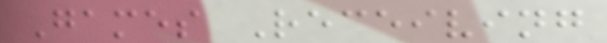Games Receiving
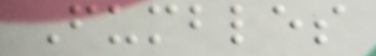Fumbles
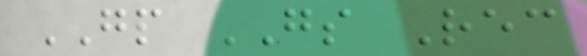GP GS Rec
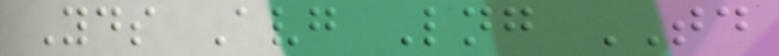Yds Avg Lng TD
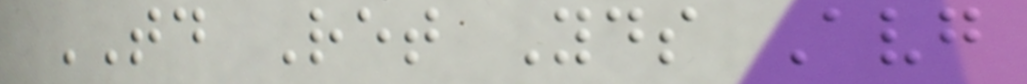TD Ret Yds Avg
